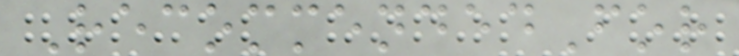RecommendedFor
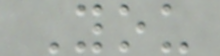You
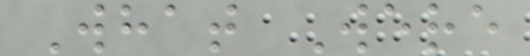What Were
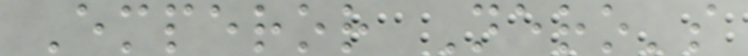Emperor Nero's
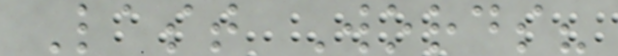Last Words?
